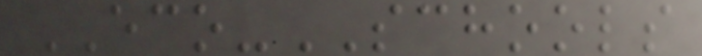ECO-SCHOOLS
